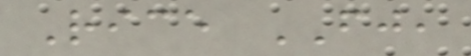Rice FJ,
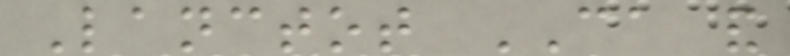Lanctot CA and
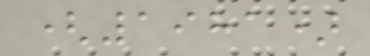(1981)
